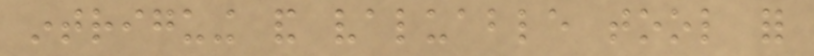intriguing and valuable tool for
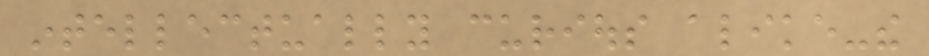intellectually curious alike-the
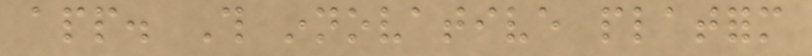app. This innovative platform
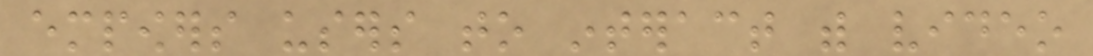empowers users to interact with video
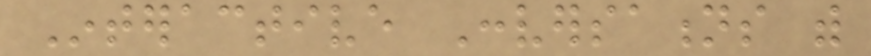Interactive Conversations with
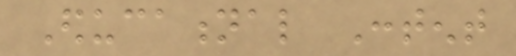Educational Content
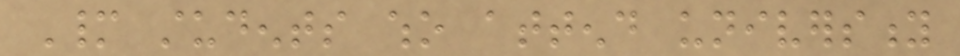Many students who attend university
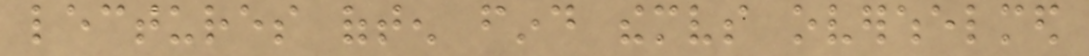lectures often find themselves overwhelmed
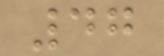47
